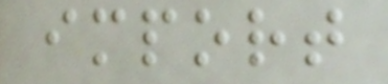import
